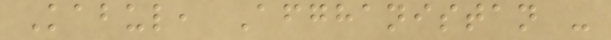Kabul, Afghanistan -
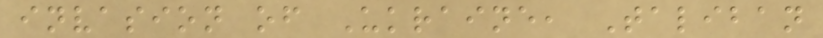invasion of Ukraine, Taliban
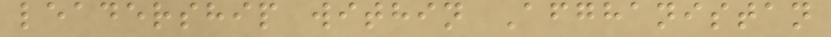leadership within Afghanistan
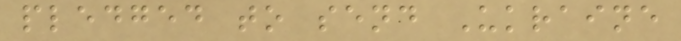pledged to send Ukraine
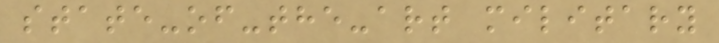state-of-the-art military
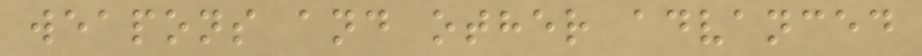weapons and other advanced
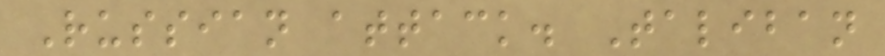Russian attack. Taliban
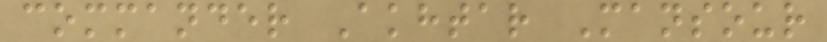commander Akhtar Mansour
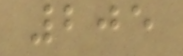205
